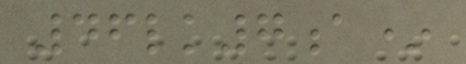46lk7a*
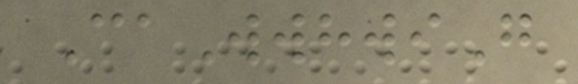CaWwhwiG
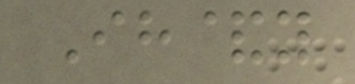Ih&y
